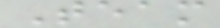Team
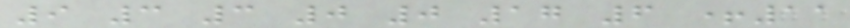9 3 3 0 0 17 6 +11
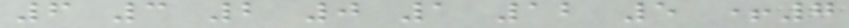6 3 2 0 1 12 5 +7
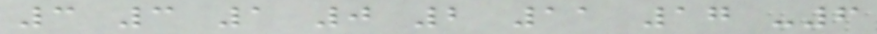3 3 1 0 2 11 17 -6
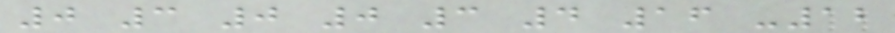0 3 0 0 3 4 16 -12
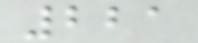221
